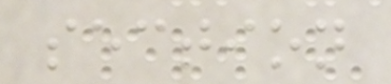section
